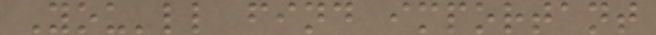You'll find important
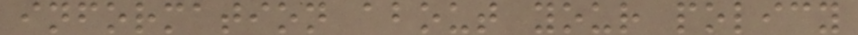information about your policy
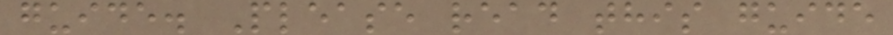guide. Please read this guide
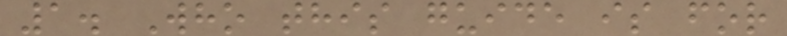1. Who this guide is for
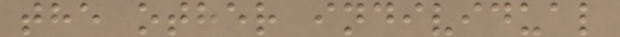the other individual
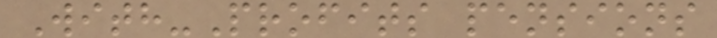With-Profits pensions
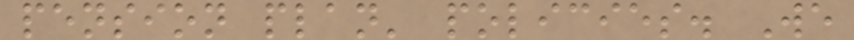pension plan' policies. We
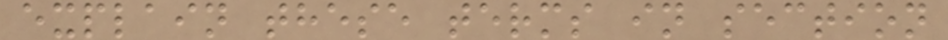explain these terms in section
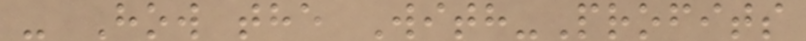- How the With-Profits
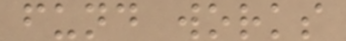fund works
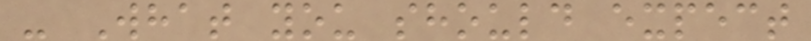- What you should expect
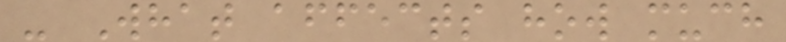- What affects how much
